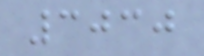3030
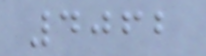4062
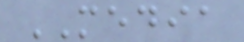MEDIA
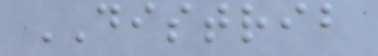DISTRIB
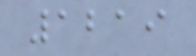1219
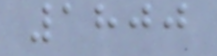1800
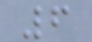6
